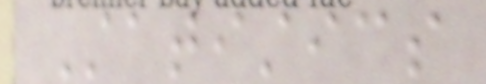Statistics
